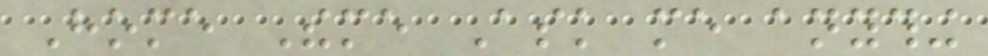Home Theme Ask me anything
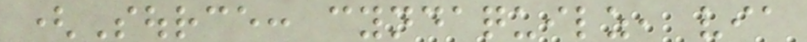(Source: cyndaquilz, via
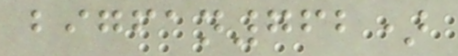bigfan762)
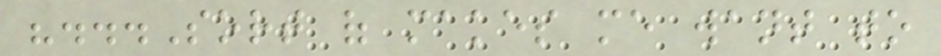"...Sort of makes me want to
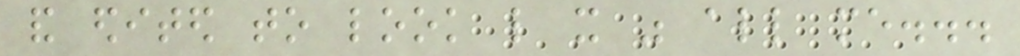and edited to look like it was all me...
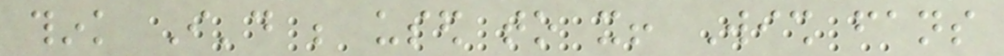think I'd be used to it! Wish fans
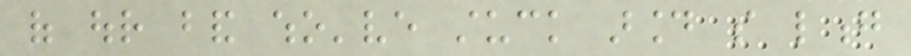of our band who've stuck around so long
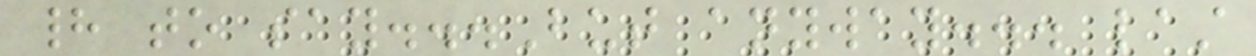had to say...But anyway... last
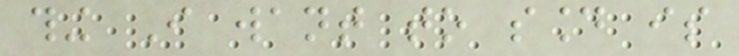thing I want to sound is
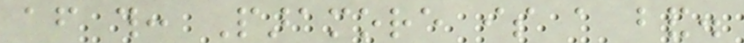after this: Paramore is a band.
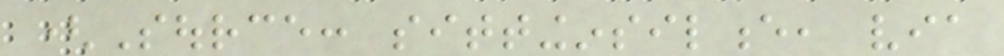(Source: sittinginsilence, via
